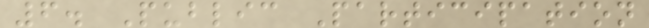6. Public Participation
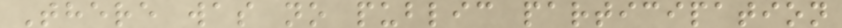There was no public participation
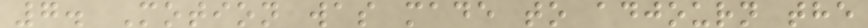7. Motion was made to adjourn the
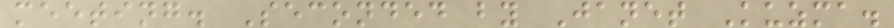meeting. Seconded by Janet Kuzma.
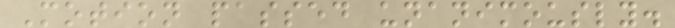Motion passed unanimously.
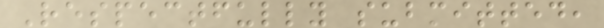Respectfully submitted,
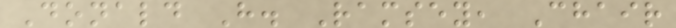Donald H. Ramsey, Chair
